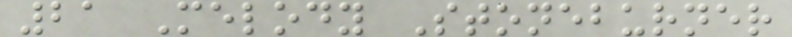21 Melody Stoneburner
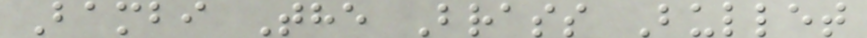Bambi The Brass Bullet
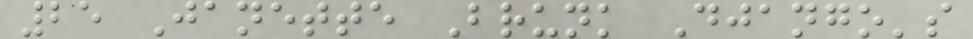25 Janette Brunk Django's
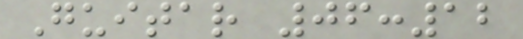Guitar 06:12
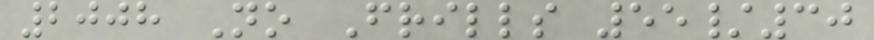2008 No Frills 55/30
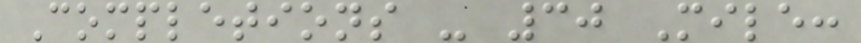Completions - 30 Mile:
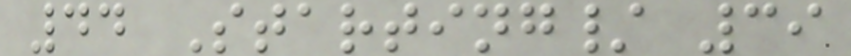44 Starting/ 39
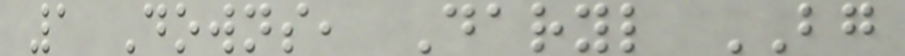1 Downs, Daryl BG
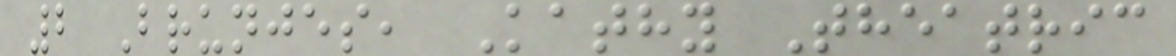2 Brunjes, Kathy Theatric
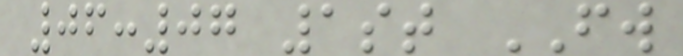06:07 1st FW
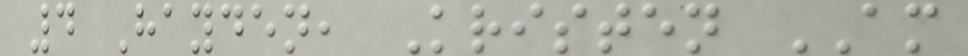4 Hayden, Kristen AM
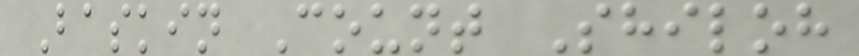Baskin Count Shiloh
